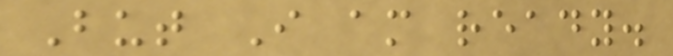But I am ready.
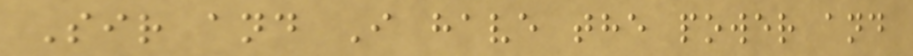Sir and I have the power and
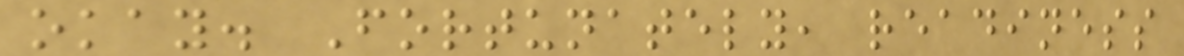okay. Fortunately, readiness
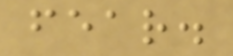fear.
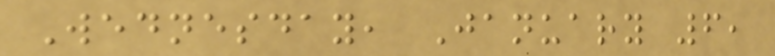Wednesday, January 6,
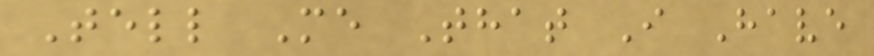Tell Me That I Have
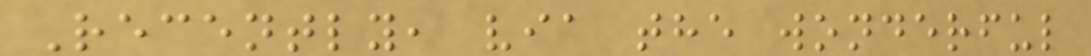Recently, via the wonderful
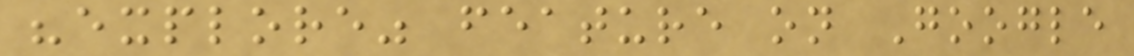"explore" feature on Google
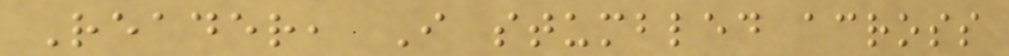Reader, I stumbled across
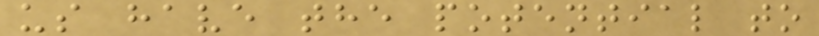us have the potential to
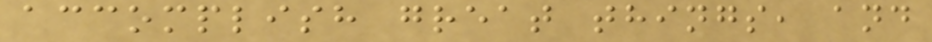accomplish great things, and
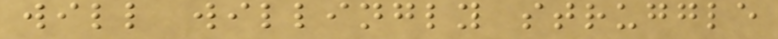will willingly struggle
